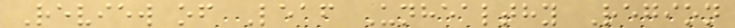Review of Leaf Unhealthy Region
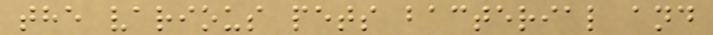the various pets bacterial and
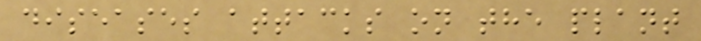diseases attacks on the plant
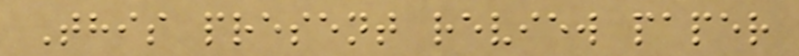This present review paper
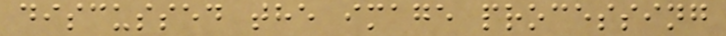discussed the image processing
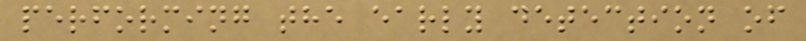performing the early detection of
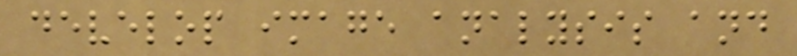develop image analysis and
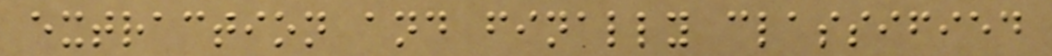extraction and finally classified
